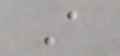A
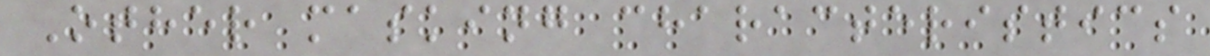Other masking characteristics
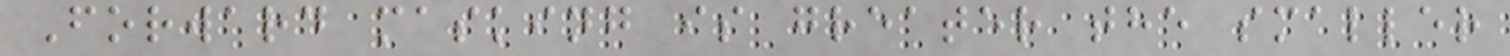Forward masking is greater the smaller
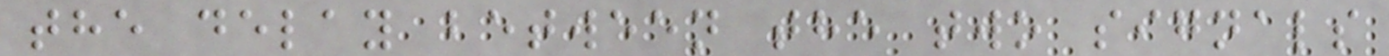the delay between the two signals
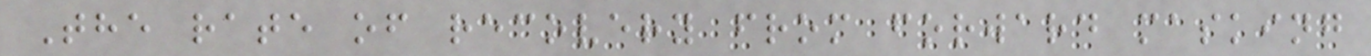The rate of recovery from forward masking
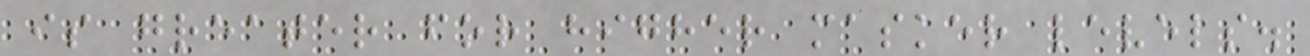is greater for higher masker levels.
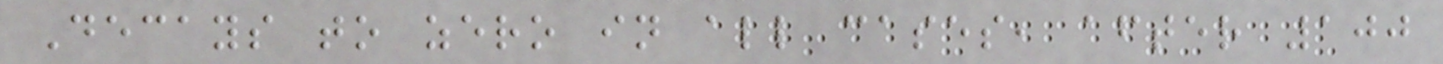Decays to zero in all cases, after 100
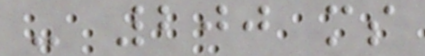- 200 ms
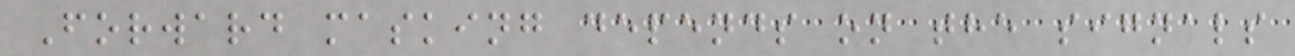Forward masking depends on the signals
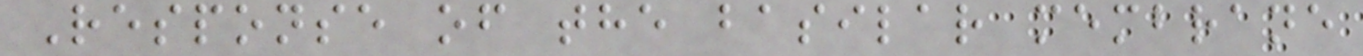Response of the basilar membrane
